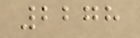2278
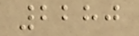2280
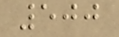500
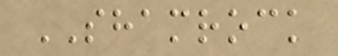SHAMROCK
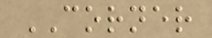CORNER
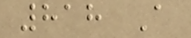818 A
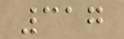317
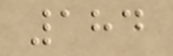184
